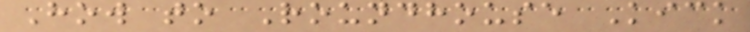How to Roundhouse Kick
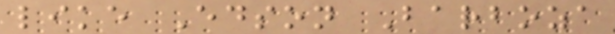like Edson Barboza
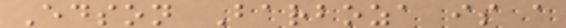Edson Barboza is a
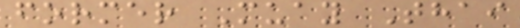former Muay Thai
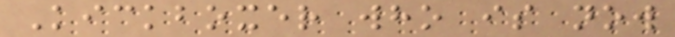Kickboxer who is now
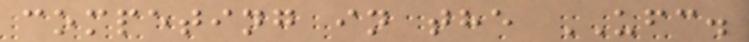competing in the UFC.
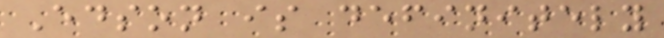Edson is definitely
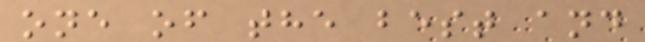one of the best and
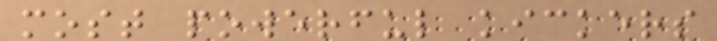most powerful kickers
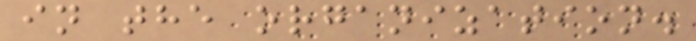in the organization.
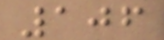106
